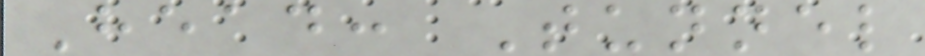Head: Tunnel
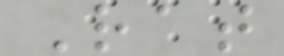Rat
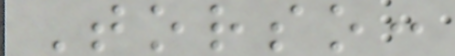Torso:
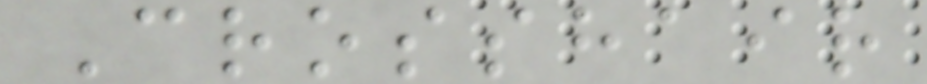Crosshair
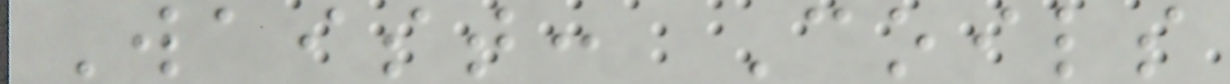Waist: Coils
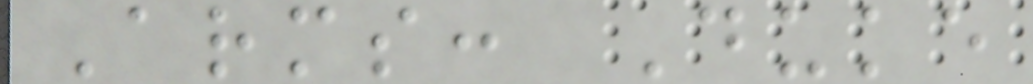Arms: Duke
